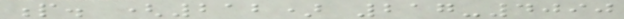p. (212) 217-4090
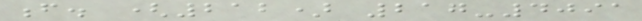f. (212) 217-4091
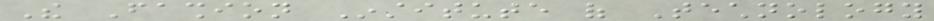The Fashion Institute of Technology
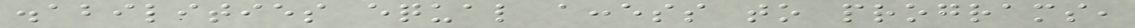disabilities equal access to programs,
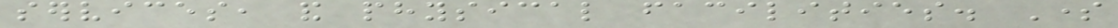services, and physical facilities. Some
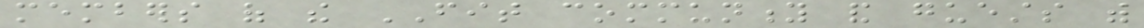members of the FIT community and guests with
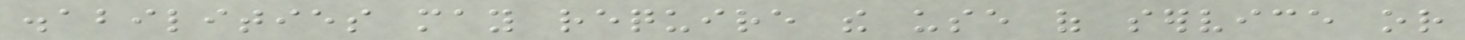disabilities may require the use of service or
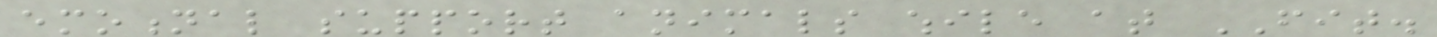emotional support animals while at FIT.
